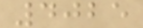4025
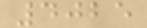4025
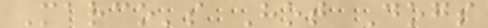Marco's Hot Dogs
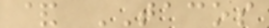& TACOS
